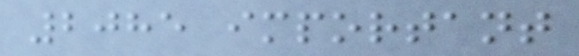2085 important
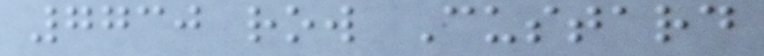7730 row Custard
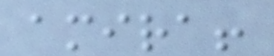amira!
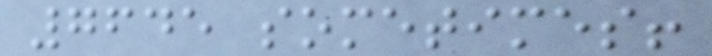7645 sometimes!
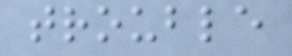trouble
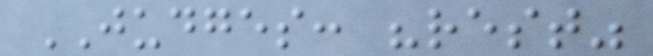JUDGES: "rest"
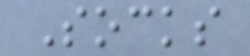Socks
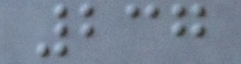237
